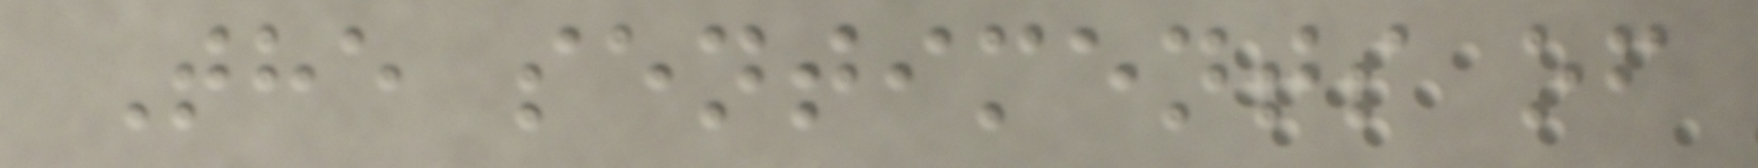The sentiments of
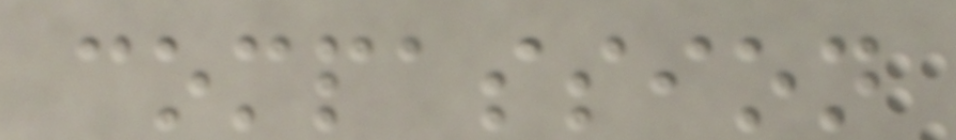compassion
